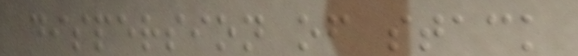dispersion of stack
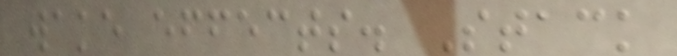wake effects. Stack
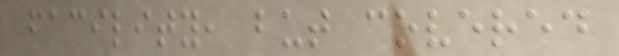facility, but covered
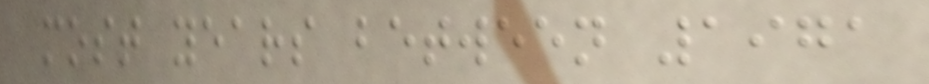most years between 1971
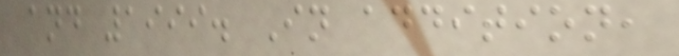and 1999. In addition,
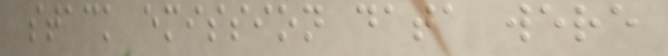stack emission data were
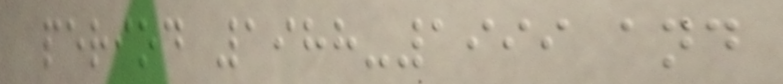period 1988-1999 and
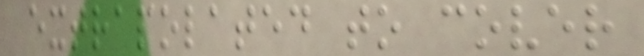extrapolated to cover
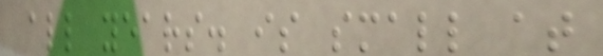all years. is small at
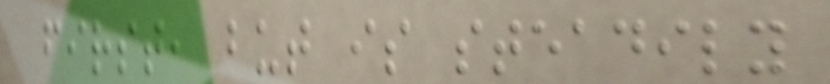first, but is steadily
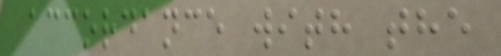accordance with the
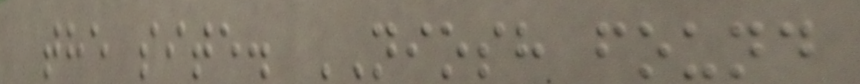the site. NIOSH found
